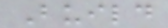Build
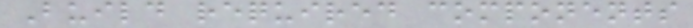Build required components
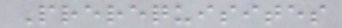Prerequisites
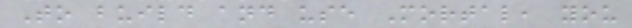To build and use Mortal, you
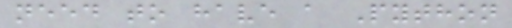need to have a Python
